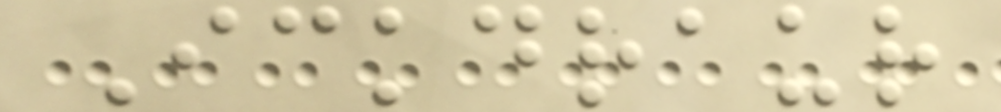Ickdraur
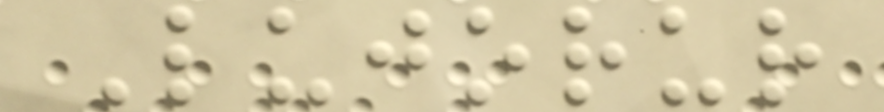Lujorur
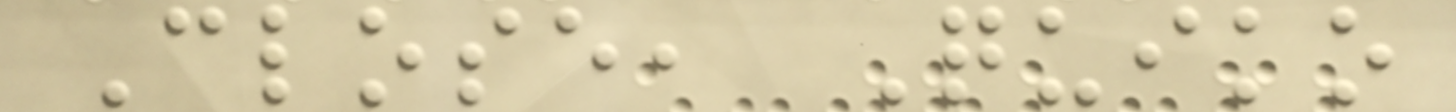Close, Quiko
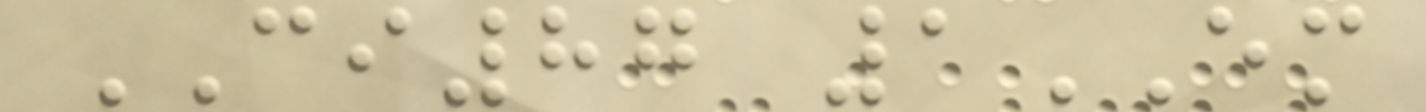CI87 1EM
